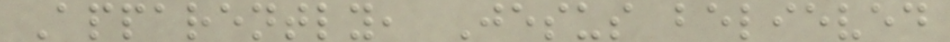Apparently, Jesus believed
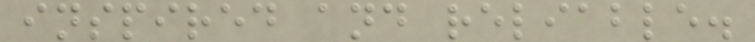inspired and reliable.
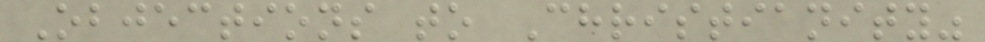Objections to Christianity"
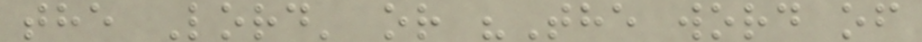the Lord' or "The word of
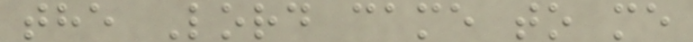the Lord came to me
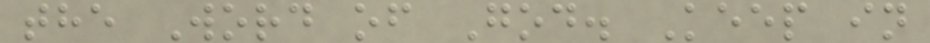the Word of God. Keep in
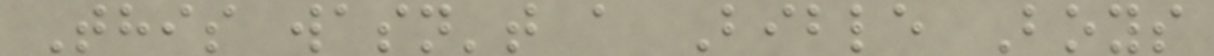This wasn't a Bible Boys
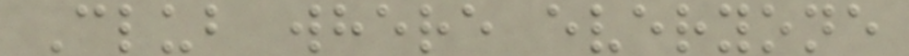Club where everyone
